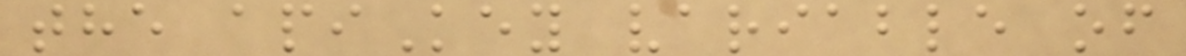the apiKey variable of
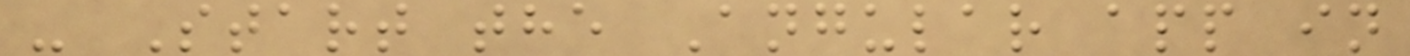- Start the Angular app in
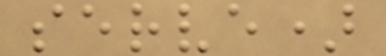serve)
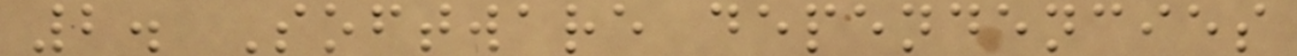2. Software dependencies
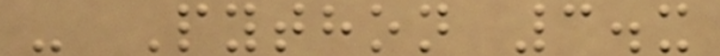- Python 3.x
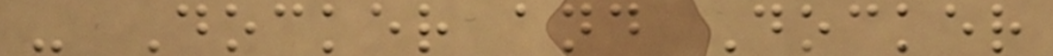- Docker and Docker
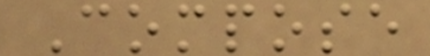Compose
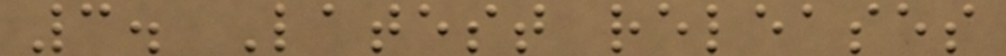3. Latest releases
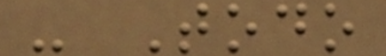- Todo
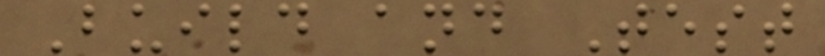Build and Test
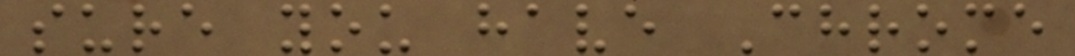sure you have Chrome
